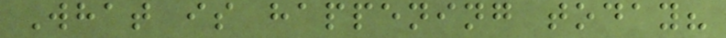What is happening today?
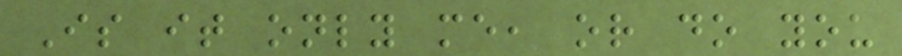Is it only me, or do you
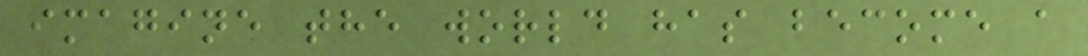imagine the world has become a
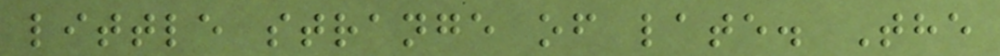little strange of late. The
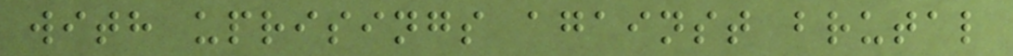with uprisings against brutal
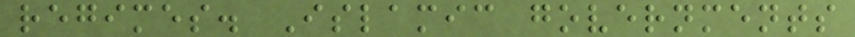regimes. Islamic governments
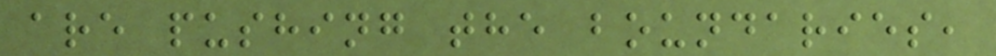are pushing the boundaries,
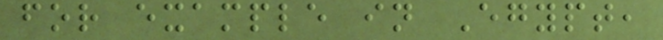for example in Egypt,
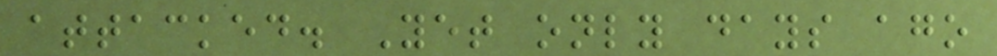attacked. Yet only days ago
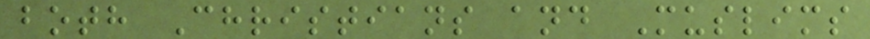both Christians and Muslims
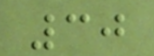30
